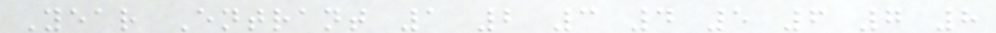Year Entrant 1 2 3 4 5 6 7 8
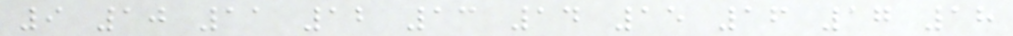9 10 11 12 13 14 15 16 17 18
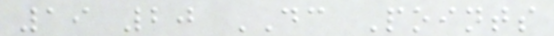19 20 DC Points
